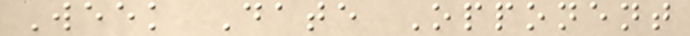Week Date Opponent
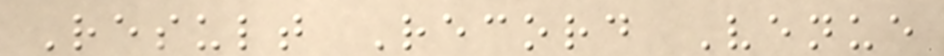Result Record Venue
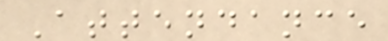Attendance
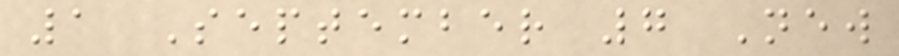1 September 7 New
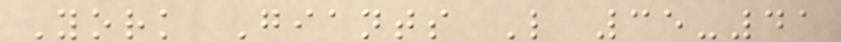York Giants L 35-41
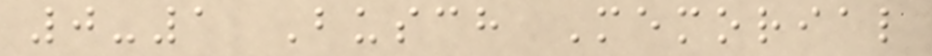0-1 Busch Memorial
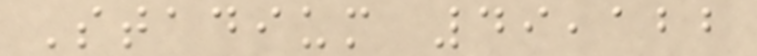Stadium 49,122
